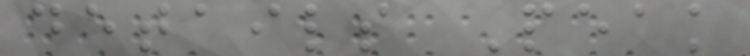details Peak
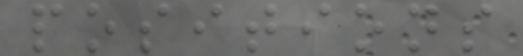positions
